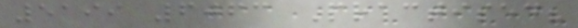5199 6063 Practised?
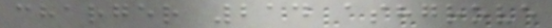charger 214 ashgrove
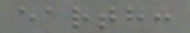earth:
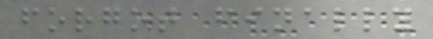forgot finally
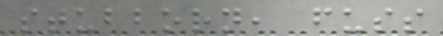stubborn, fuss
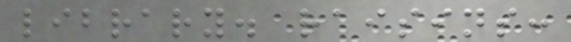library. raisins:
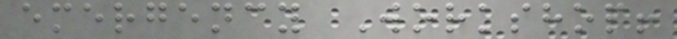emergency Workshop!
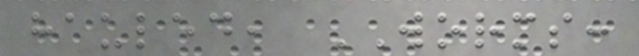hauled, WORMS:
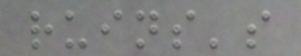ruins's
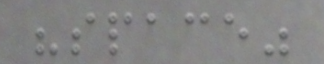"space"
